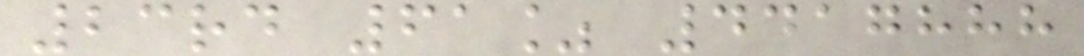23rd 61% 4417888
